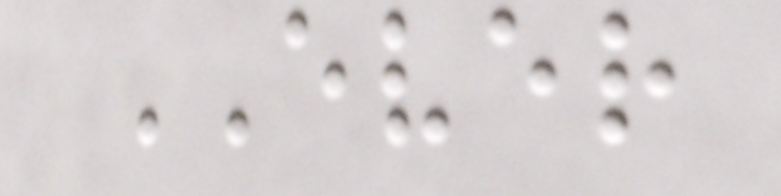EVER
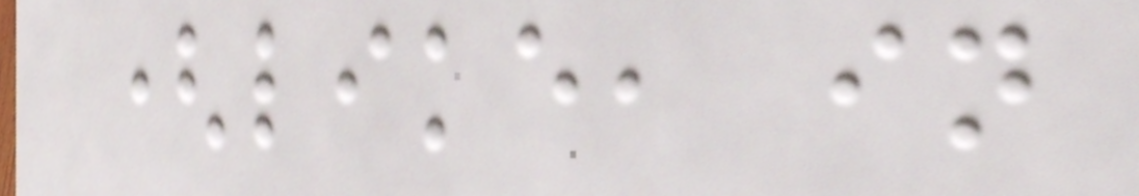(like, in
